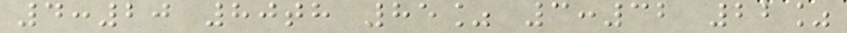4:20 80th 85% 3:32 22%
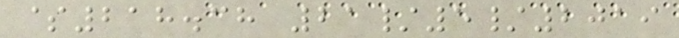$218.38 21/5/2019
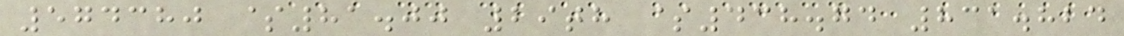574380 $81.00 29th $438.74 831.824
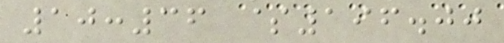10:36 $196.00
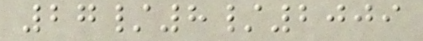27/8/2009
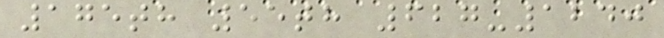175th 55th 627-1240
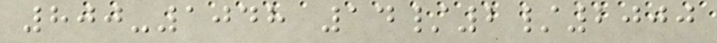800-1048 14/2/2000
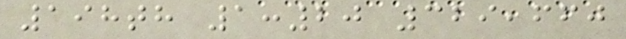198th 1:20 329,660
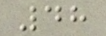48
